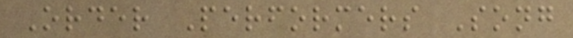Order Performers Song
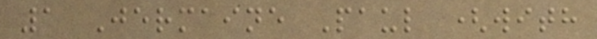1 Jermaine Paul (with
